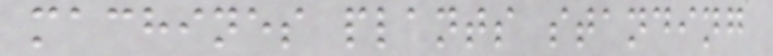machines plants standing
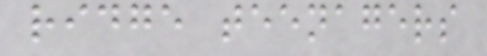ridge teenagers
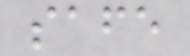safe
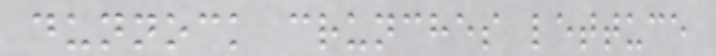dunnock crunches lettuce
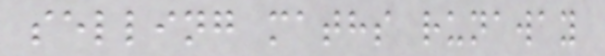selling maths runaway
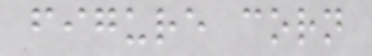figure corn
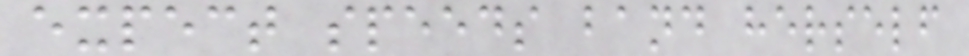expect speeds band herself
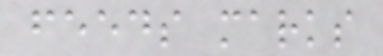feeds marks
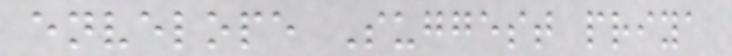envelope Suggest priya
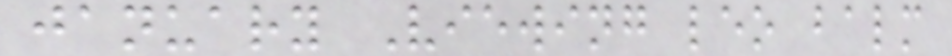january Viewing leo balm
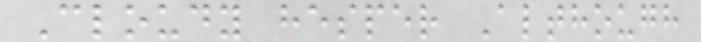Cloudy hesper Although
